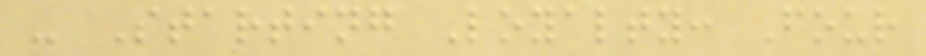- Starting Loyalty: Four
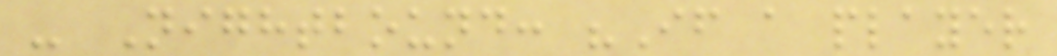- Nightbound: "If a player
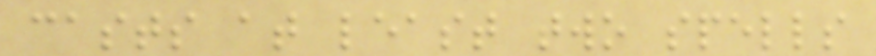casts at least two spells
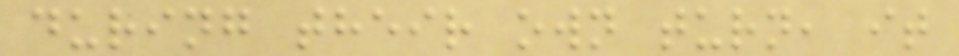during their own turn, it
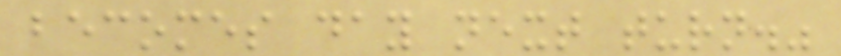becomes day next turn."
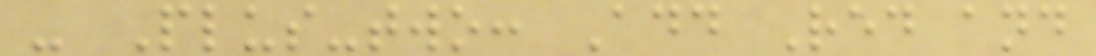- Plus-two: Add Red and
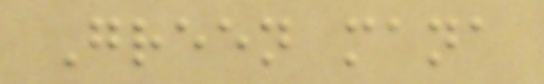Green mana
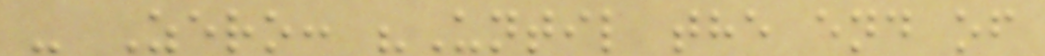- Zero: "Until the end of
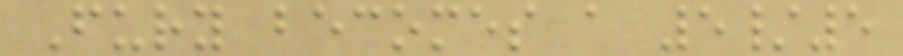Fury becomes a 5/5
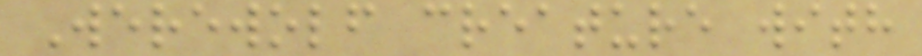Werewolf creature with
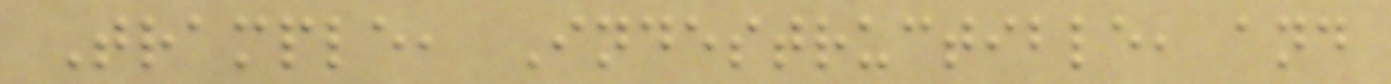Trample, Indestructible, and
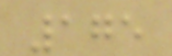175
